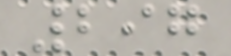297
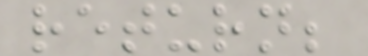return;
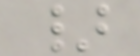}
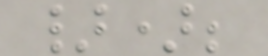});
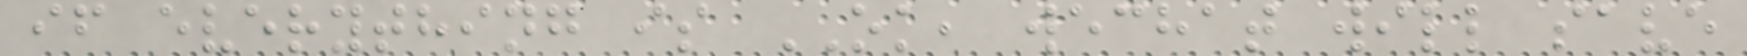if everything is OK, wechat will save
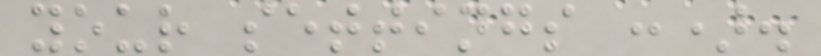your settings :).
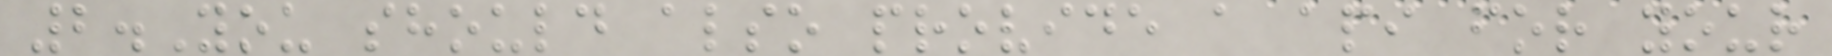2.You should also provide a api for your
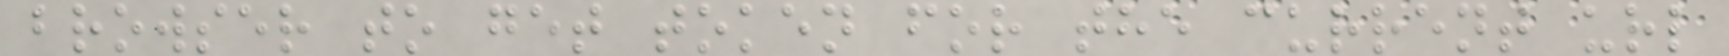browser to get token for the current url
